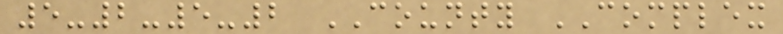5-2-5-2 COUNTY COMPLEX
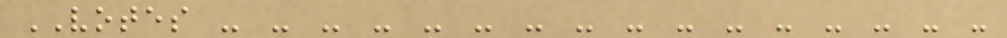VOTES - - - - - - - - - - - - - - - -
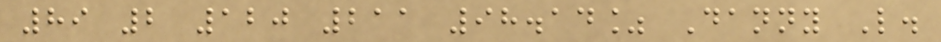89 2 120 211 98.14% Danny L.
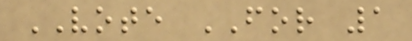VOTE FOR 1
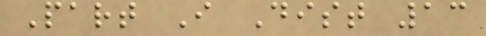Part I Dist 13
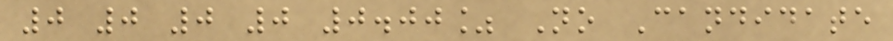0 0 0 0 0.00% No Candidate
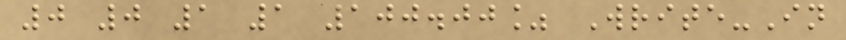0 0 1 1 100.00% Write-In
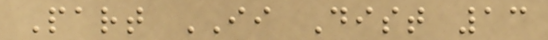Part II Dist 13
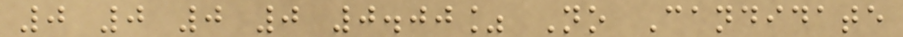0 0 0 0 0.00% No Candidate
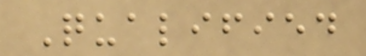Qualified
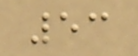53
